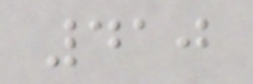410
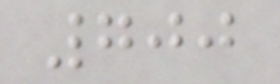700
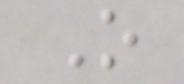O
